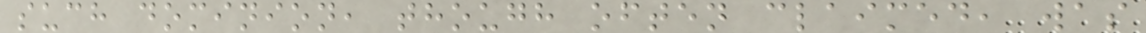such dominion, though often claimed, was
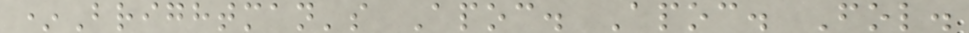*Brightman's Apoc. Apoc. Fol.
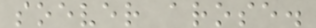soever arose.
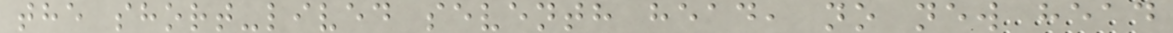the short-lived seventh head, no new head
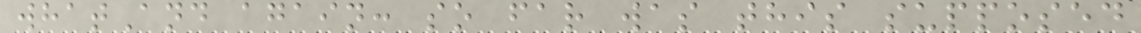whatAnd again: so far was this supposed
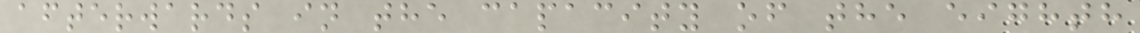afterwards in the capacity of the eighth
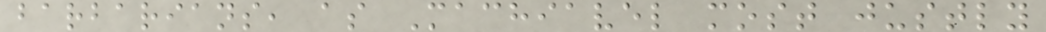barbarians, as Machiavel most justly
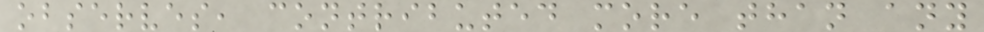observes, contributed more than any
